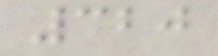320
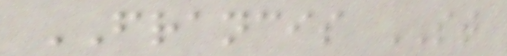FRANCIS ST
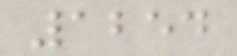1254
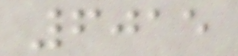6015
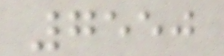7550
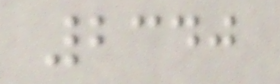2340
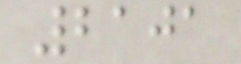2101
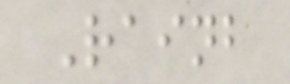Rainb
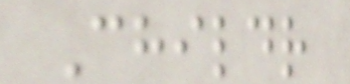Childr
